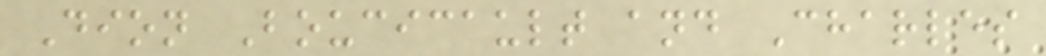Dion Boucicault and Charles
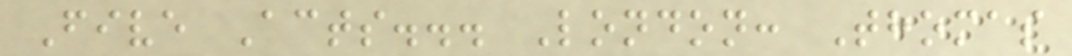Five Acts... London: Thomas
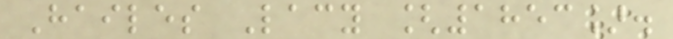Hailes Lacy [1853].
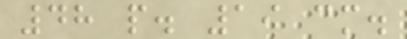48 p. 19 cm.
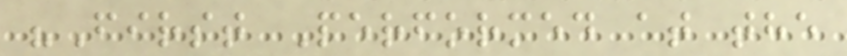"First Performed at the
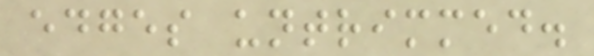edges untrimmed.
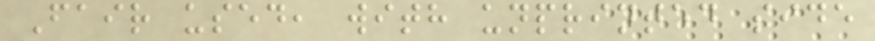Fair used, with unprinted side
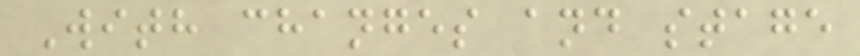With changes and stage
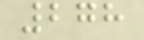278
